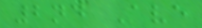2nd Ave
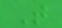T
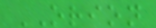ORION
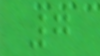7
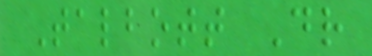Talbott Dr
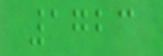1723
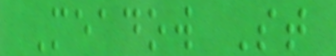Meadow St
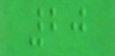20
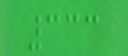333
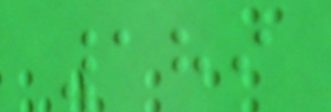189
